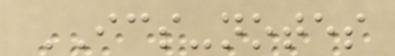ICS-notes
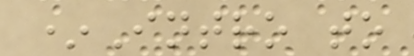*Intro to
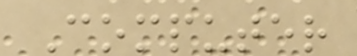Computer
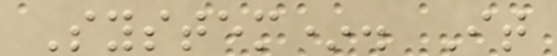System*. It
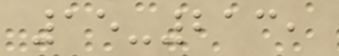15-213,
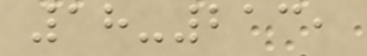18-213,
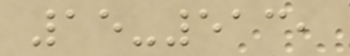15-513,
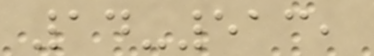14-513,
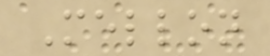Mellon
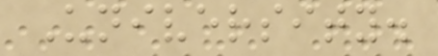University.
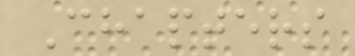Chapters
